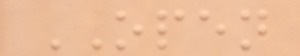OPEN
